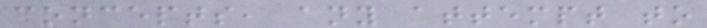concepts, any attempt to
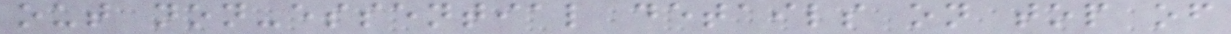out non-essential details on top of
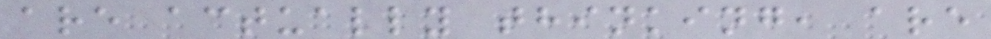are actually thinking, are
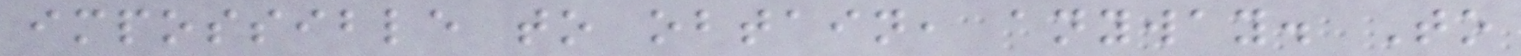impossible to obtain, anyway. To
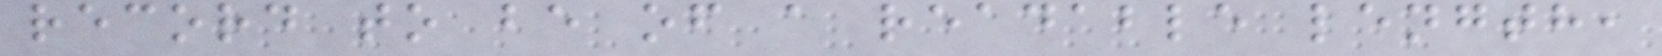record to be of a readable length,
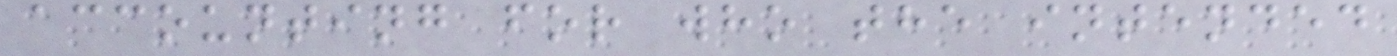accounting for who the intended
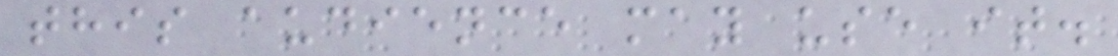this audience may use it.
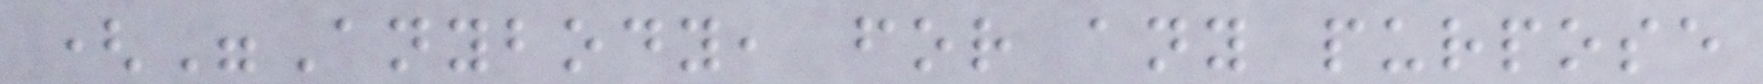("Anybody, for any purpose
